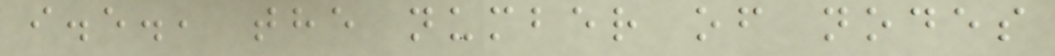i.e., the number of nodes
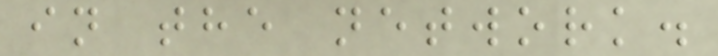in the network.
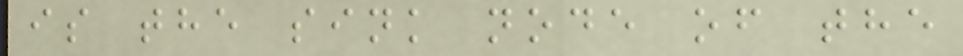is the sink node of the
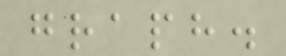graph.
